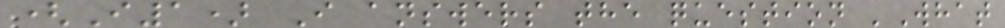(I1) I answers the question 'What
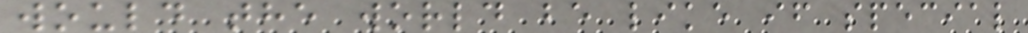would the world be like if special
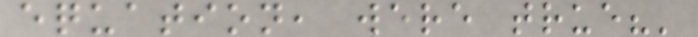equation, were true?'
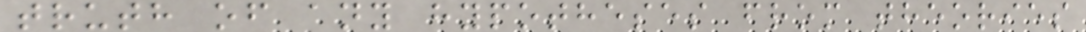truth of any hypotheses from theories
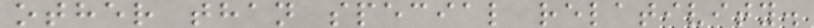other than special relativity.
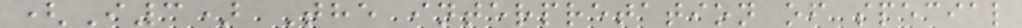(I3) The interpretation of special
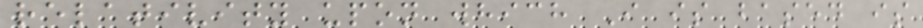relativity upon which I is based is
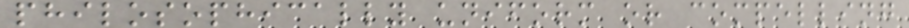philosophically uniform or compelling
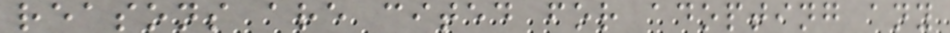reasons are cited for adopting any
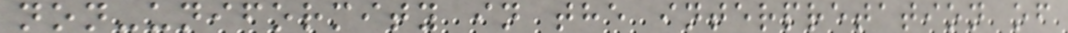non-uniformity in the interpretation of
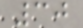30
